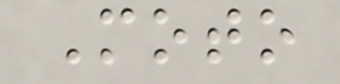Moto
